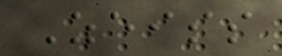Zeiss
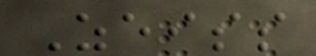Zeiss
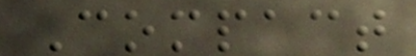Compact
